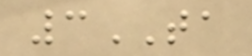3TA
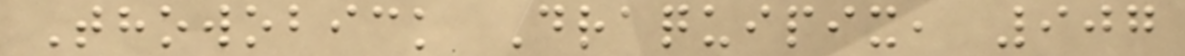Thowobick Draquipix, 907
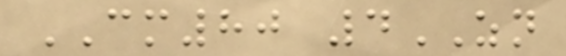CM80 4ZN
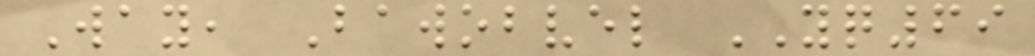Way, Bawobvel YQ69
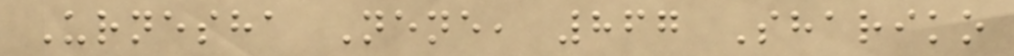Urnesha Nene, 867 Shariko
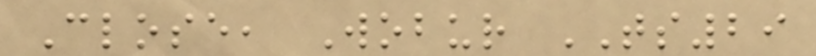Close, Wobur TS29
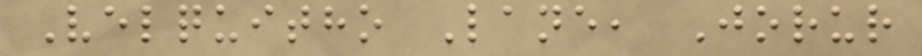Velquitho Lane, Jorur
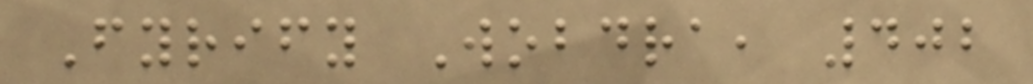Fyrify Wobdra, 402
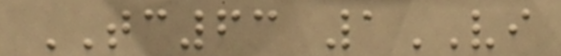TC63 1VI
